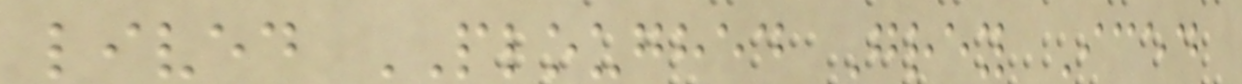lived PLOUGHED Grey Iced
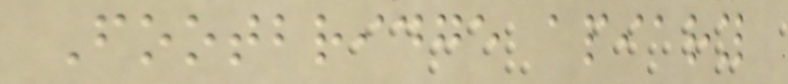Footbridge apiary
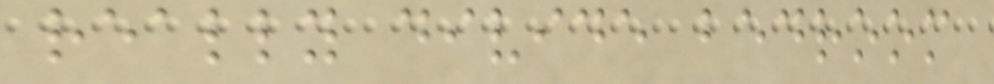really divide bedroom
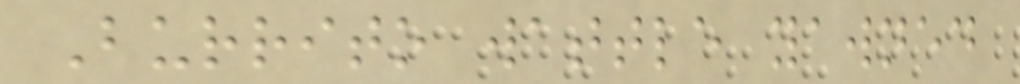Burrito wattle yawned
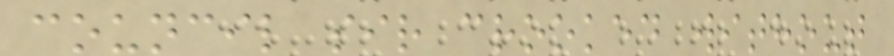council sir crooked without
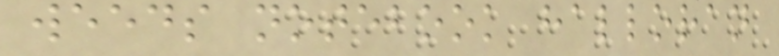weeds notebook halloran
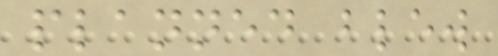planned blew
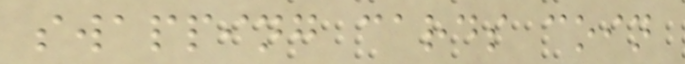swapping cards coin
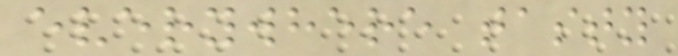everywhere tasty
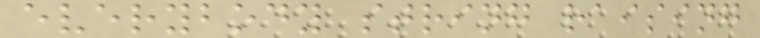everybody string raising
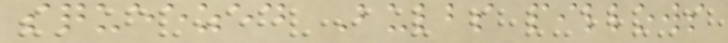squeezed Bulbs pillows
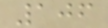106
